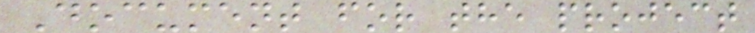Document for the project
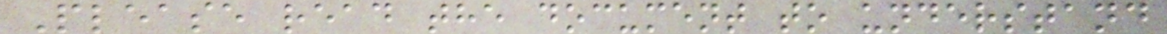Please read the document to understand
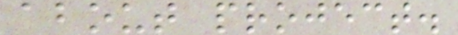about project.
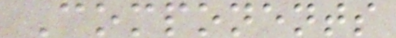Components
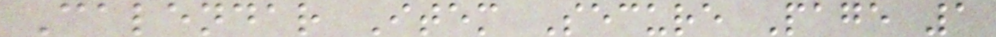Calendar Item Secure Page 1
